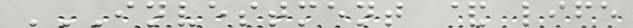INVESTMENT & LIFE
